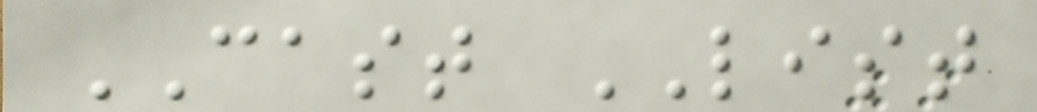CAST LIST
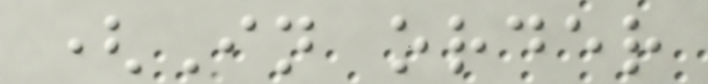(In order
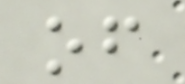of
